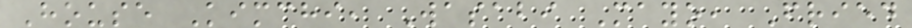House Kimchi, Wasabi Mayo, Fried
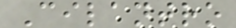Cilantro
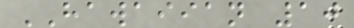HAWAIIAN 10
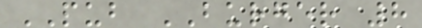PUB BURGER 8
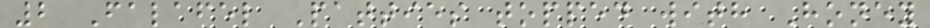2 Falafel Patties topped with Honey
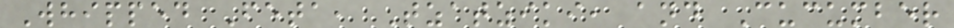Whipped Feta, Tzatziki, and Cucumber
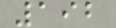192
